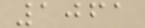1061
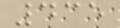435
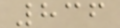836
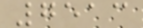7513
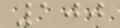100
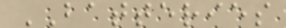BATTERIES
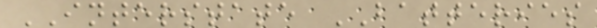INTERSTATE BATTERIES
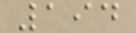194
